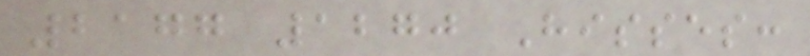2177 1270 Hisses:
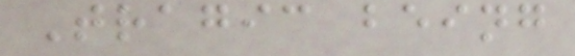Tragic being
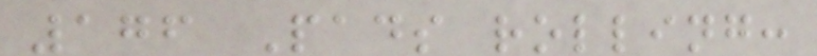176 Pads rolling:
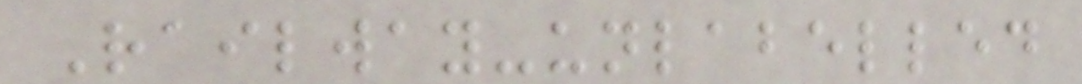Railway-unlabelled
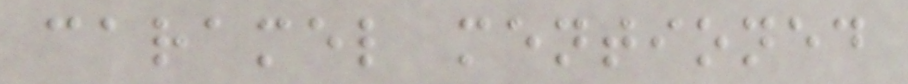caramel mentioned
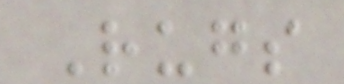Rugs
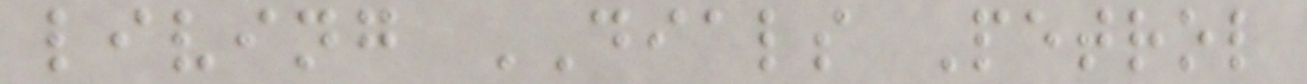living DIALS Petrol
